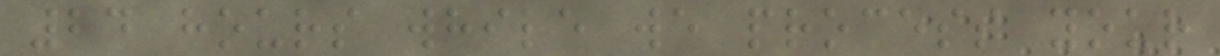24 hours while we process your
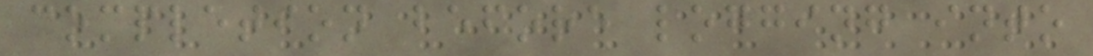completion before logging into
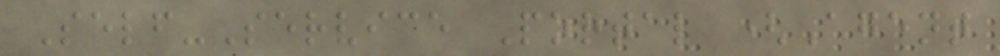Self-Service Portal (Agent
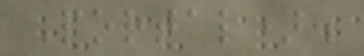Portal).
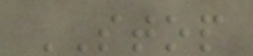STOP
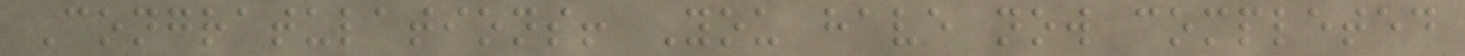Congratulations! You have now completed
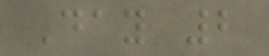Day 2
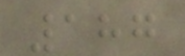187
